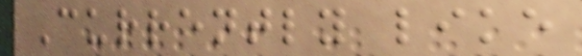Currently like
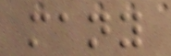many
